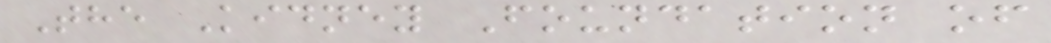The Kidney Foundation of
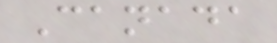Canada
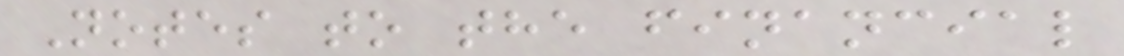Notes to the financial
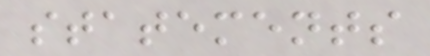statements
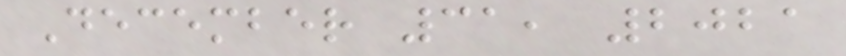December 31, 2021
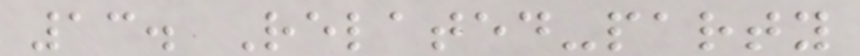13. Related-party
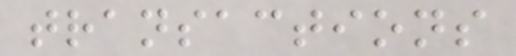transactions
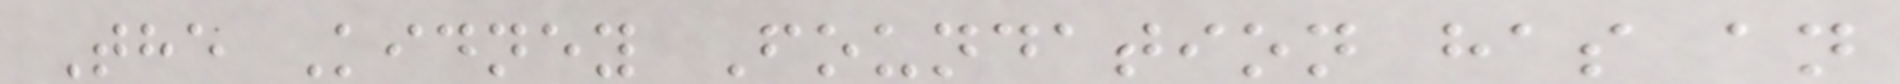The Kidney Foundation has an
